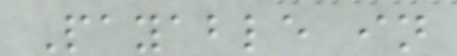Payable in
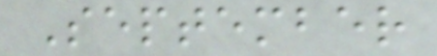September
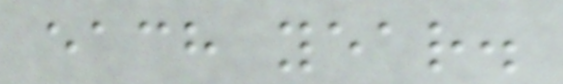each year.
